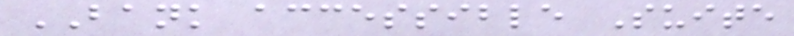BANK accessible Suite
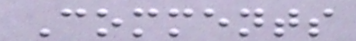Comments
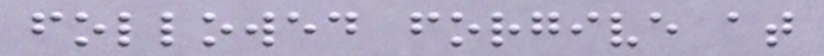followed forgive at
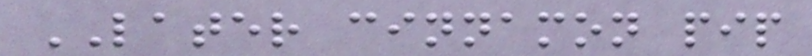LATER cinnamon pip
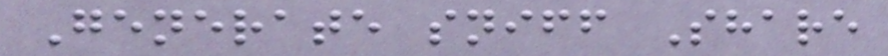Generate sniff Share
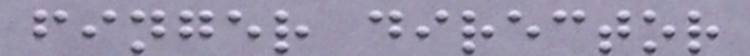finger director
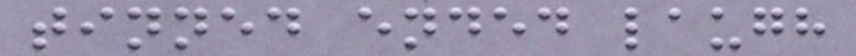tinned ended laugh
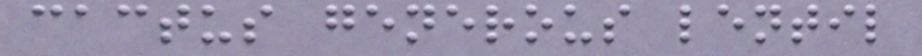cactus generous lentil
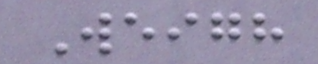Weigh
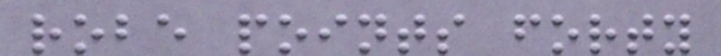robe points forty
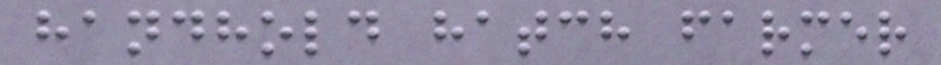handhold hatch farmer
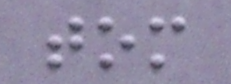tom
